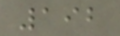192
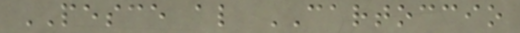PESCE al CARTOCCIO
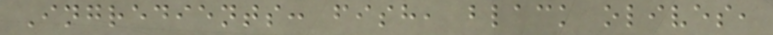Ingredients: fish, black olives,
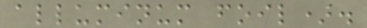alluminum foil).
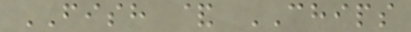FISH & CHIPS
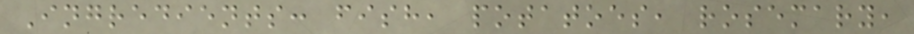Ingredients: fish, potatoes, rosemary,
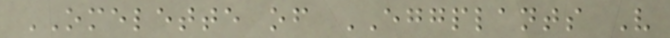OMELETTE of EGGPLANTS V
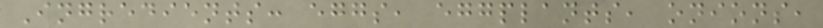Ingredients: eggs, eggplants, onions,
